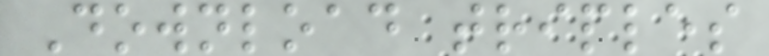Download triples
